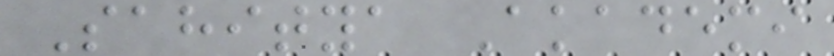Sahitya Akademi
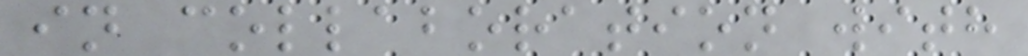in collaboration with
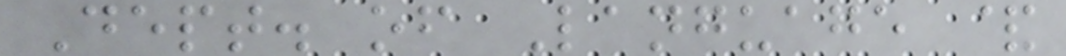Dept. of Language &
